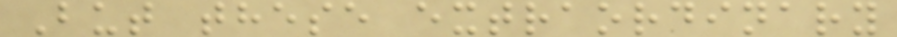But these extraordinary
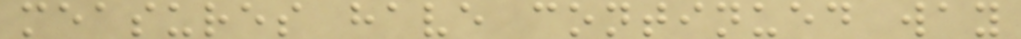measures have continued way
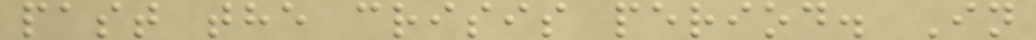past the crisis period. In
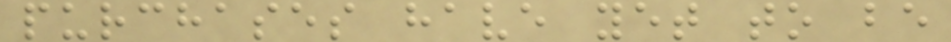purchases have yet to be
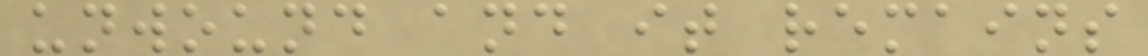unwound and it remains
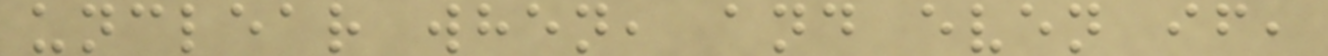unclear when, and even if,
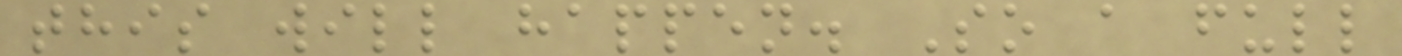this will happen. So a full
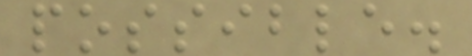possible.
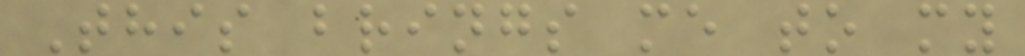This brings me to my
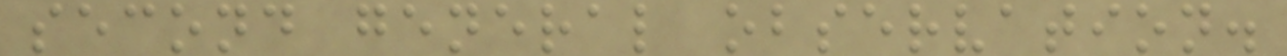second general observation.
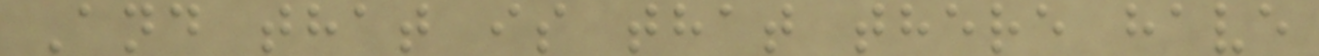And that is that there have
